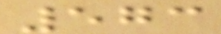573
